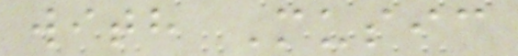with Music
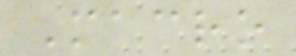Macro
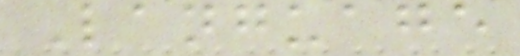Language
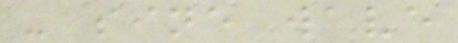- sine wave
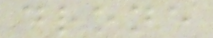drone
